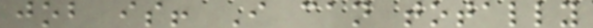job is! I can totally
